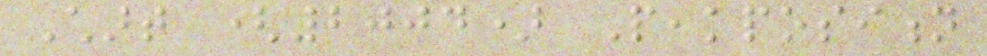Chart (2004) Peakposition
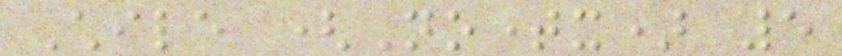Chile (Notimex) 5
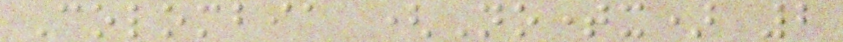Colombia (Notimex) 2
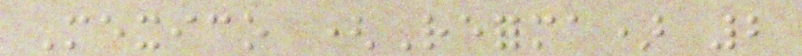Mexico (Reforma) 2
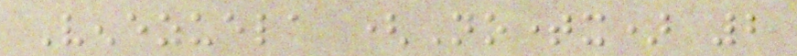Venezuela (Notimex) 2
